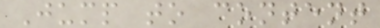Jump to content
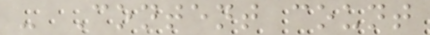- Content count
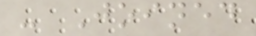- Joined
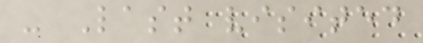- Last visited
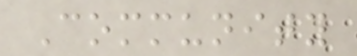Community
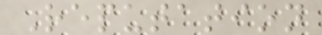Reputation
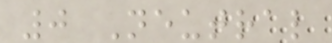0 Neutral
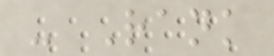- Rank
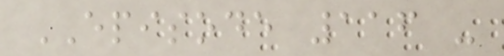EPISODE 116 -
